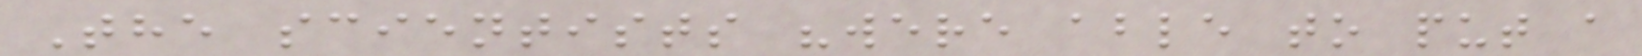The scientists "were able to put a
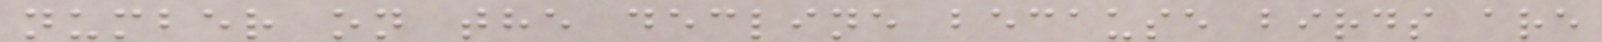number on the decline because birds are
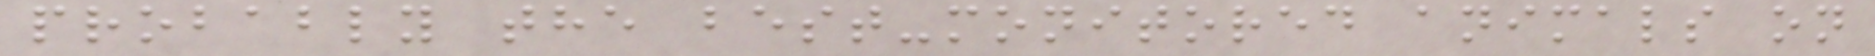probably the best-monitored animals on
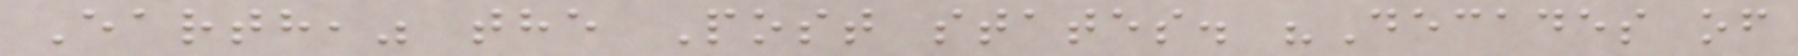Earth," the Post states. "Decades of
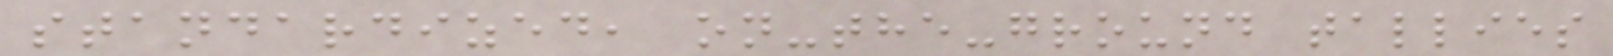standardized, on-the-ground tallies
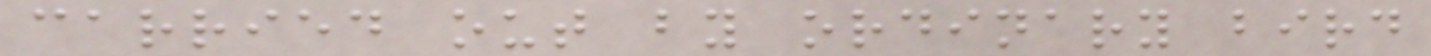carried out by ordinary bird
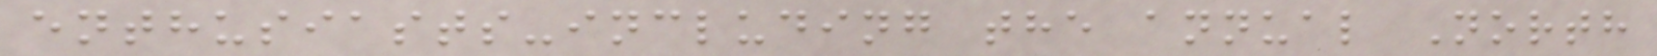enthusiasts-including the annual North
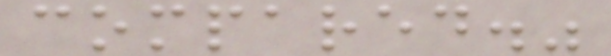compared."
